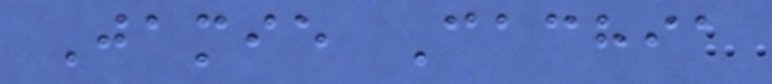Jamie Cachia
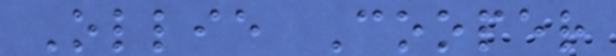Ollie Cooper
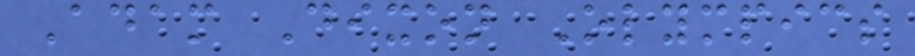Adam Dixon Olympics
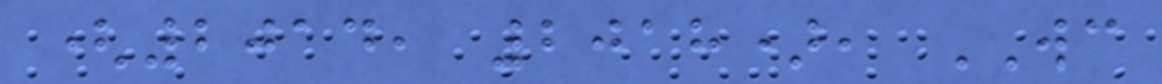(2014, 2018), WC
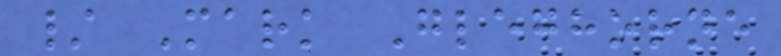/ Mark Gleghorne
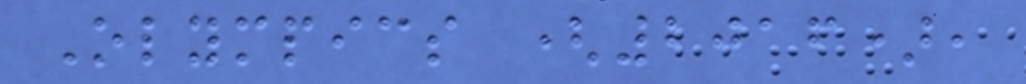Olympics (2016),
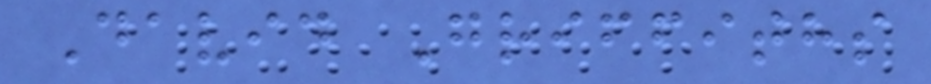David Griffiths
